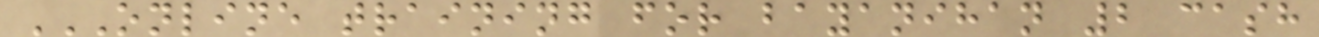ONLINE TRAINING FOR BAYANIHAN 2 CASH
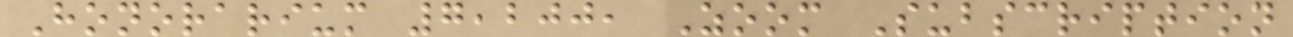Honorarium 7,200, Zoom Subscription
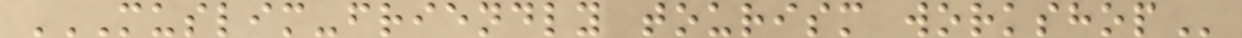MUSLIM-FRIENDLY TOURISM WORKSHOP
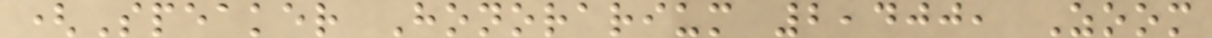(Speaker Honorarium 2,400, Zoom
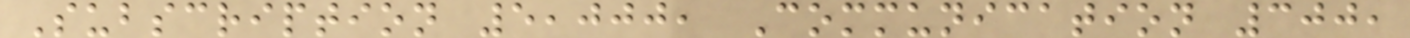Subscription 5,000, Communication 300,
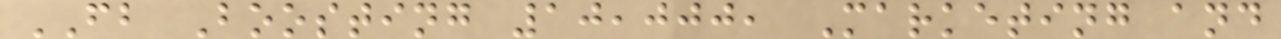FB Boosting 10,000, Marketing and
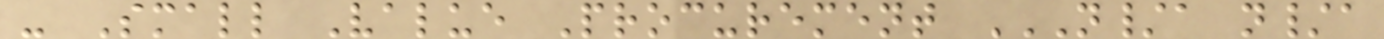- Small Value Procurement N/A N/A
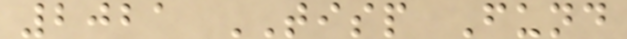2021 TISP Fund
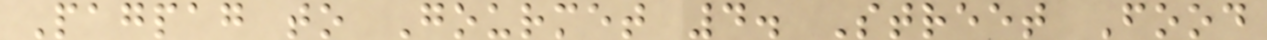Pagpag to Gourmet 4. Street Food
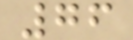76
